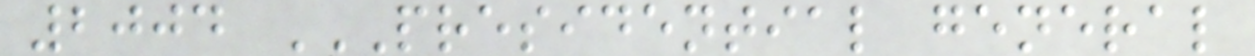2004 PRESIDENTIAL GENERAL
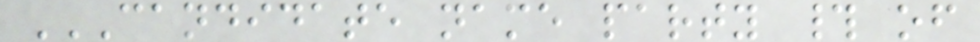CANDIDATE NAME PARTY # OF
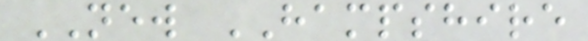NEW HAMPSHIRE
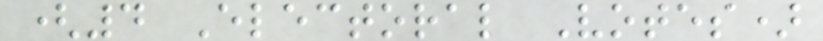(4 Electoral Votes)
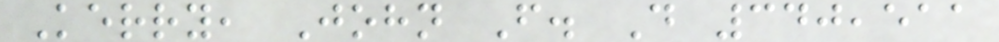Kerry, John F. D 340,511
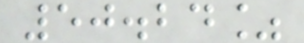50.24%
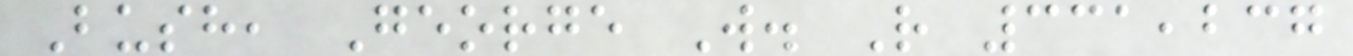Bush, George W. R 331,237
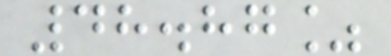48.87%
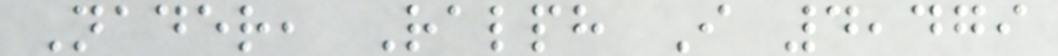Nader, Ralph I 4,479
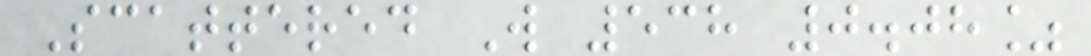Scattered W 538 0.08%
